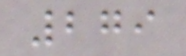279
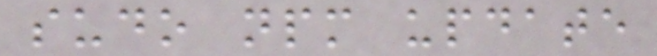sudo npm update
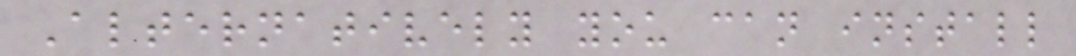Alternatively you can install
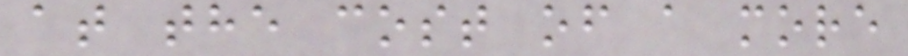at the cost of a more
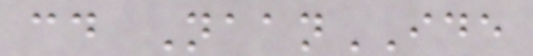cd NaanIDE
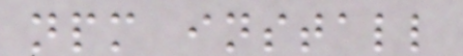npm install
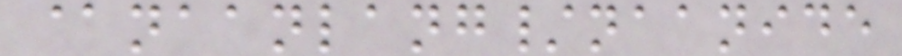@naanlang/naanide
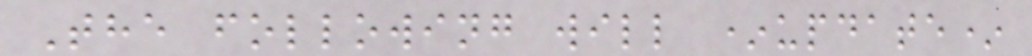The following will *update*
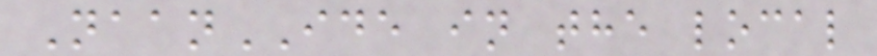NaanIDE in the local
